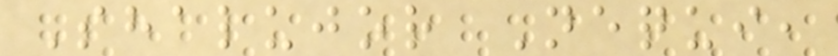Shalujor Nequi,
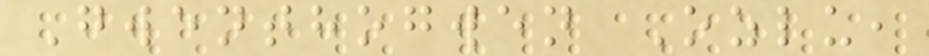Gwenthogwen Ozlu,
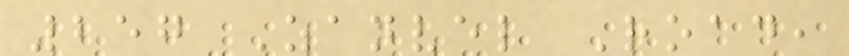257 Zanvel Road,
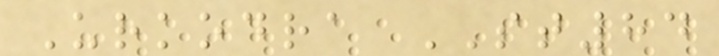Urkodra ST84
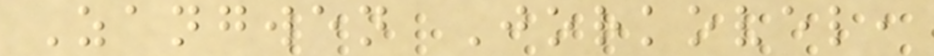Zangwen Jorkovel,
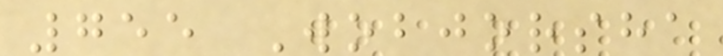755 Wobjorsha
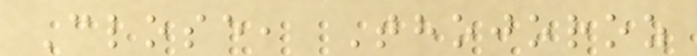Close, Thojoroz
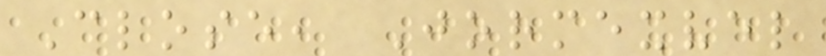Close, Jormexvel
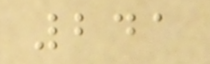241
